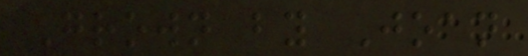Grown by Joan
